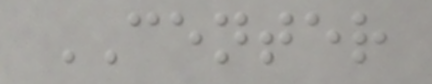CENTER
